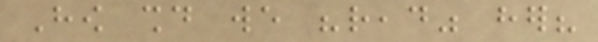How should we "read" her?
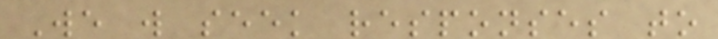We will seek responses to
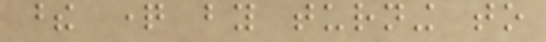these question by turning to
